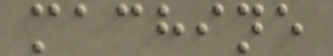machine
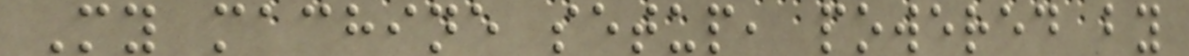My machine setup, powered by
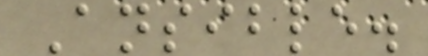Ansible.
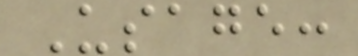Usage:
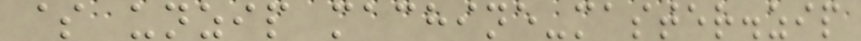$ unzip machine-master.zip
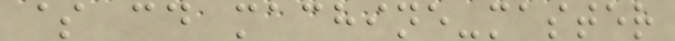$ cd machine-master
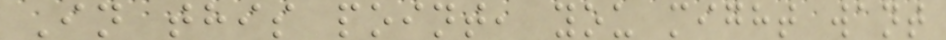In this point, you might want
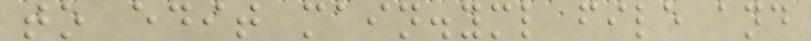to edit main.yml file and
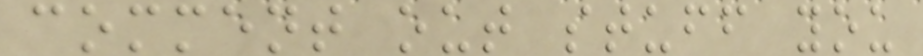comment out stuff you
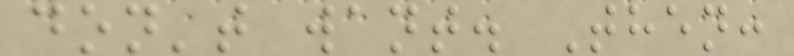don't want. Then:
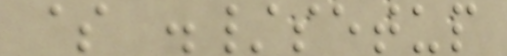$ ./setup
